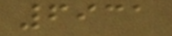6931
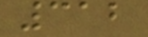312
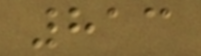813
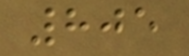805
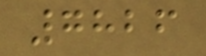7826
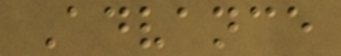Advance
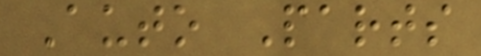Auto Parts
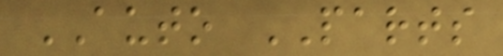AUTO PARTS
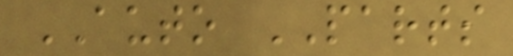AUTO PARTS
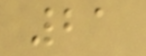21
